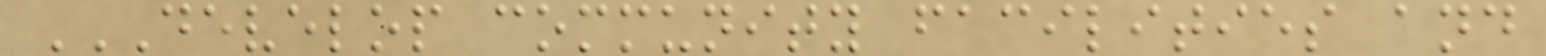DEVELOP COMMUNITY FACILITIES AND
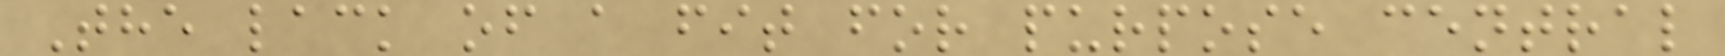The lack of a fit for purpose central
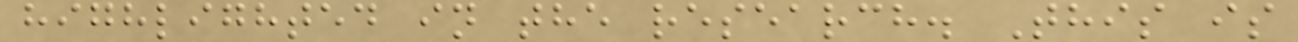highlighted in the research. This is
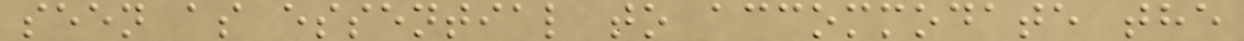seen as essential to accommodate the
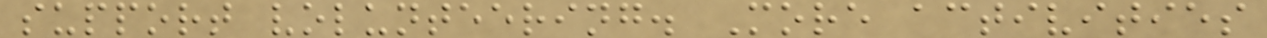support volunteering. More activities
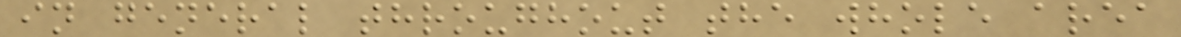in general throughout the whole area
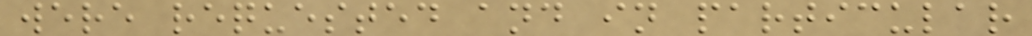were requested and in particular
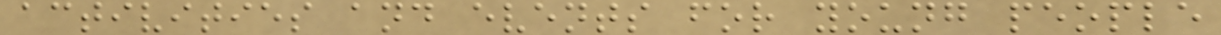activities and events for young people
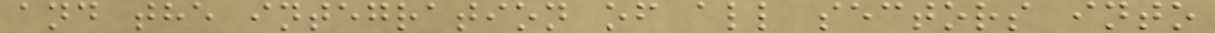and the integration of all sectors into
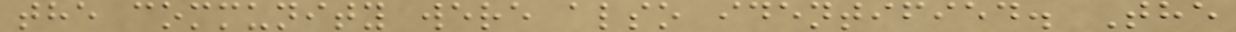the community were also identified. The
